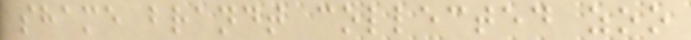shame brandt collected zoo
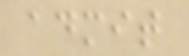admit
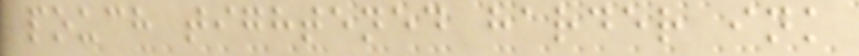pouch tightened harder ink
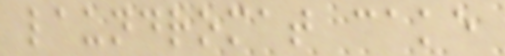laundromat cake
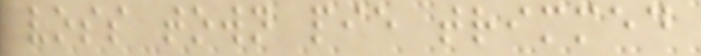voss town pie trimmed
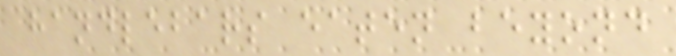handlebars eaten beyond
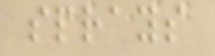sprays
